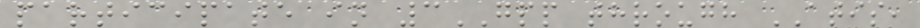participate in 3GPP through ATIS,
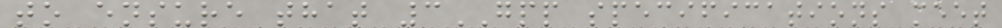to ensure that 3GPP specifications meet
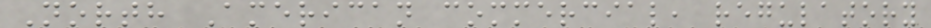North American commercial, regulatory
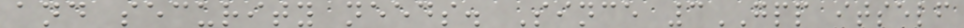and security needs. Since 3GPP itself
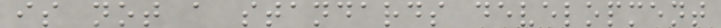is not a standards development
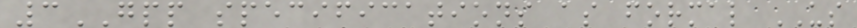3GPP specifications as formal US
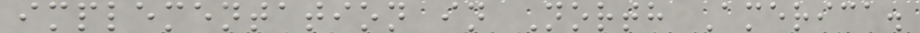implementation in North America.
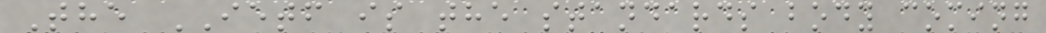The IETF is the standards body coming
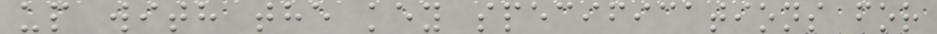up with the key specifications for
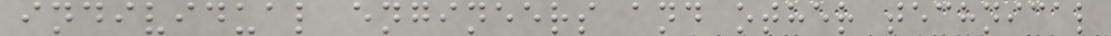individual engineers and other technical
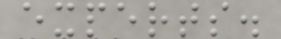experts.
